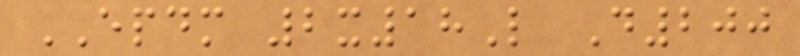EPDM 2x18L D200
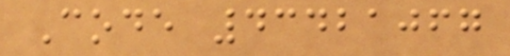Code 43421067
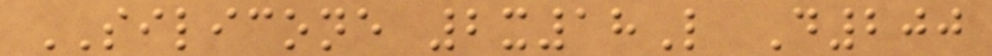SILICONE 2x18L D200
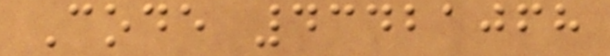Code 43421068
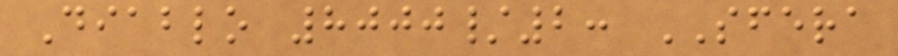Diablo 8000/2: SFERA
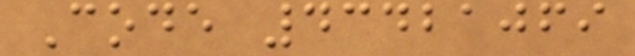Code 43421069
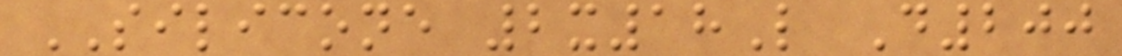SILICONE 2x18L D200
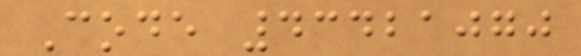Code 43421070
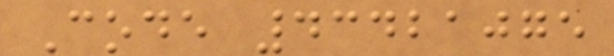Code 43421075
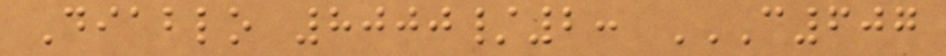Diablo 8000/2: C607
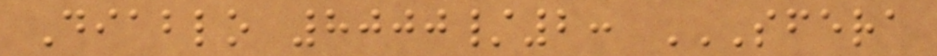Diablo 8000/2: SFERA
